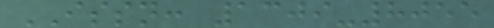ISSN: 1309-8055
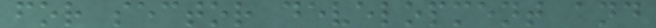for sector development and
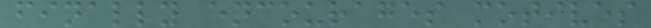finally encourages motives
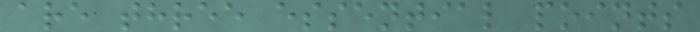are three essential points
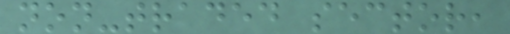non-traded sector,
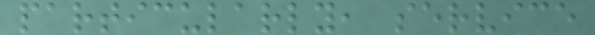particularly, service
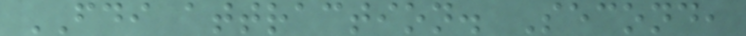FDI attraction. Second,
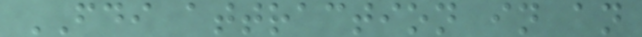FDI attraction in an
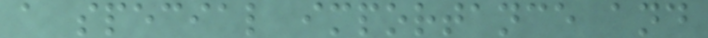a special importance and
